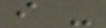i -
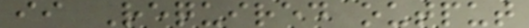ii Required output
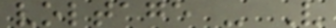voltage - V
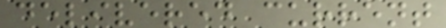delivered current
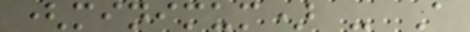(minimum) - A
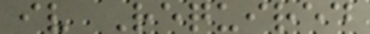iv Required
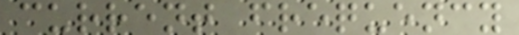current frequency
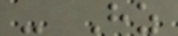- Hz
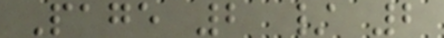Page 2 / 2
